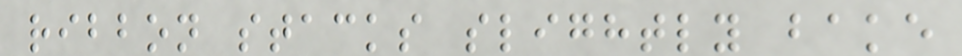ribbon stacks slightly bake
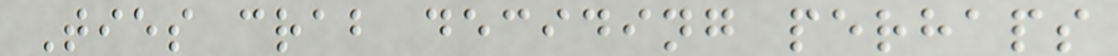Ties crab deciding perhaps
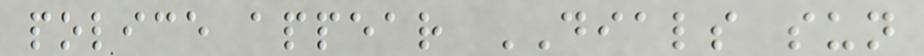police appear DIALS sun
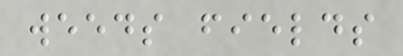weeds fields
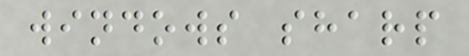windows sharp
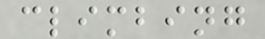climbing
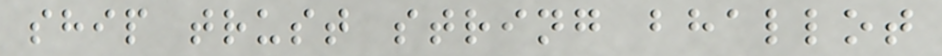ship trust string bhallot
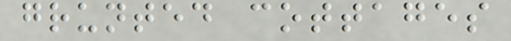grunted cottages
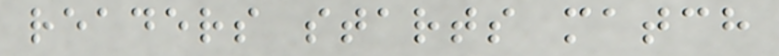readers starts match
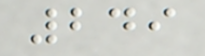249
